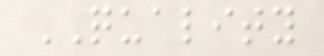QUALITY
